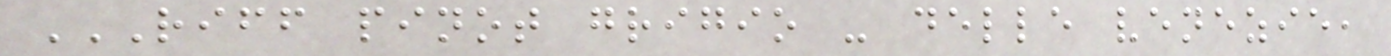RIFF PINOT GRIGIO - DELLE VENEZIE,
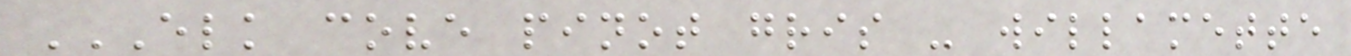ELK COVE PINOT GRIS - WILLAMETTE
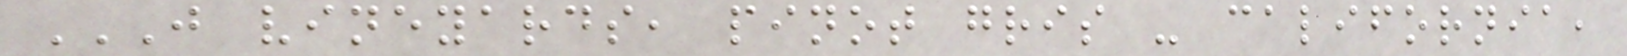J VINEYARDS, PINOT GRIS - CALIFORNIA,
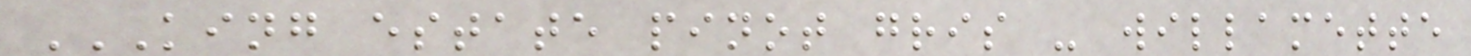KING ESTATE PINOT GRIS - WILLAMETTE
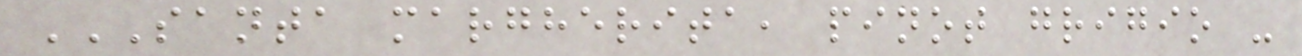SANTA MARGHERITA, PINOT GRIGIO -
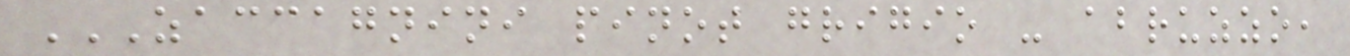ZACCAGNINI PINOT GRIGIO - ABRUZZO,
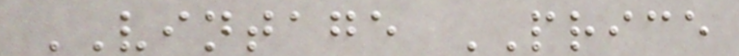VINTAGE PRICE
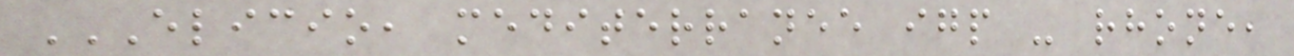ELICIO, MEDITERRANEE IGP - RHONE,
